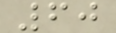60
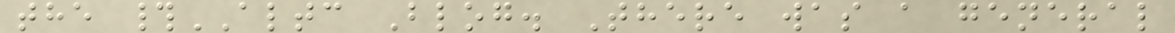the #ALTC Blog. There was a general
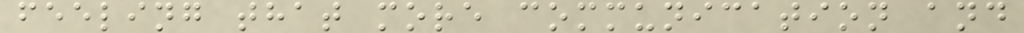feeling that more communication and
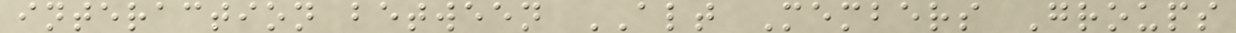interaction between ALT Members Groups
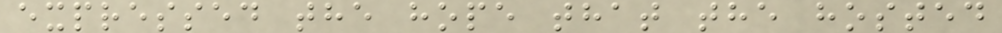expressed the hope that the hosted
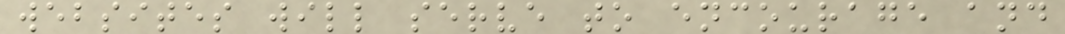websites will serve to encourage and
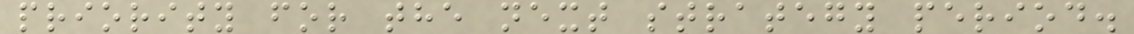priority for the next strategy period.
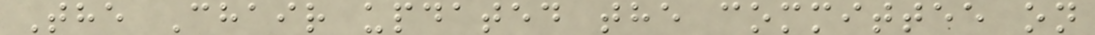The Chair updated the committee on
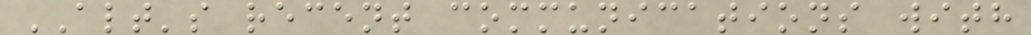ALT's recent communications with
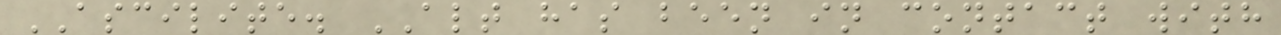ASCILITE. ALT has been in contact with
